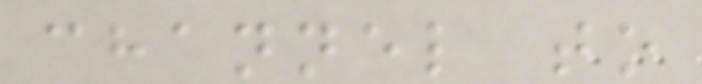channel to
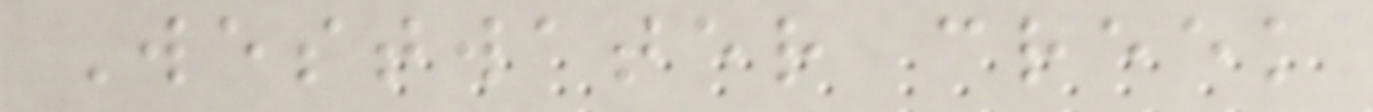Westwater creek
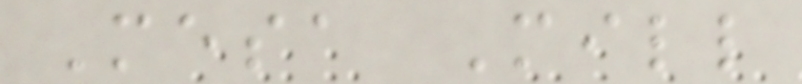Mesa Mill
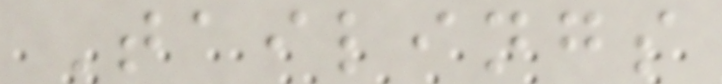Tailings
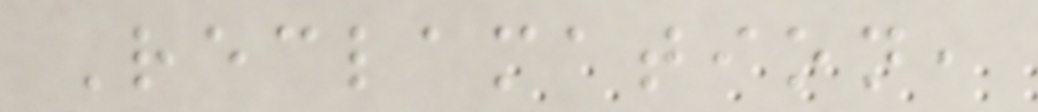Reclamation,
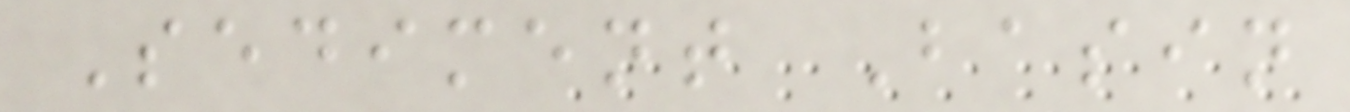Sediment Basin
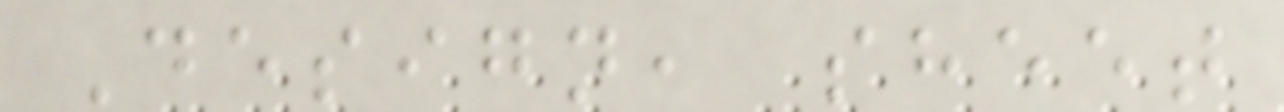Design, sheet
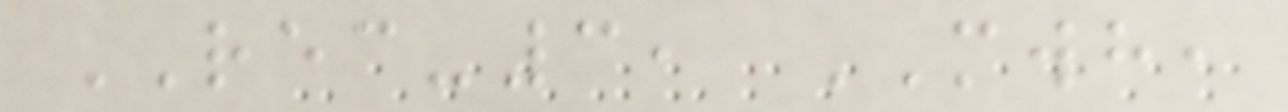REC-3, MWH,
